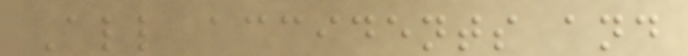All accidents and
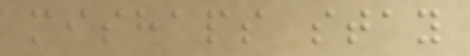mishaps stay
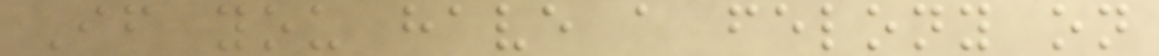If you have a felony on
